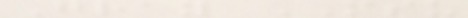Gray MSU
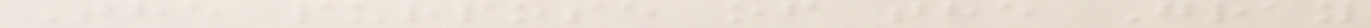The purpose of the Gray
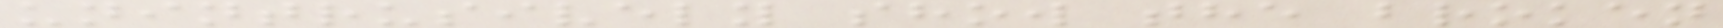unintrusively show the broken
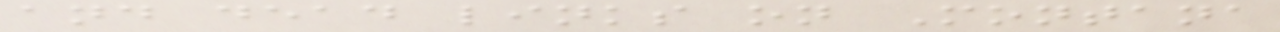and dead links on Montana
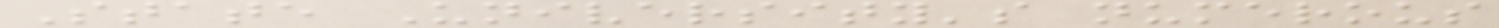State University's numerous
